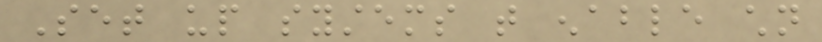Set up systems that enable children
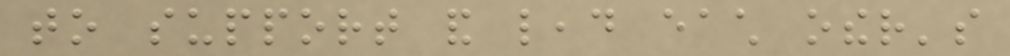to support and lead each other's
